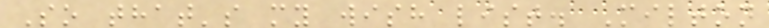So that's my wish list. Milton
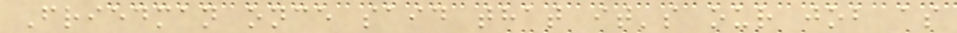Friedman once said that it's our job as
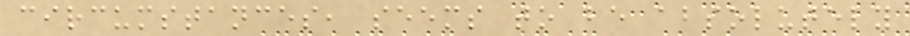circumstances, seems to be absolutely
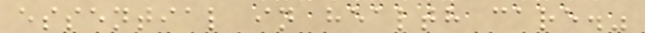essential in health care."
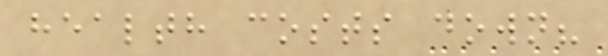health costs down?
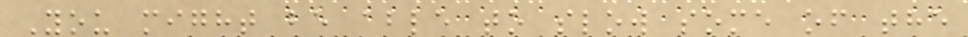You might be able to slow some of the
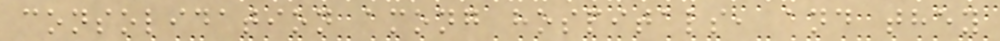consolidation among hospitals, and they
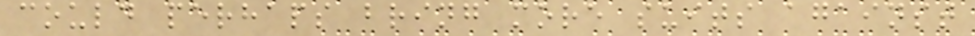could perhaps bring more suits against
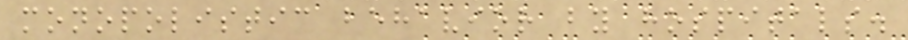monopolistic behavior by hospitals.
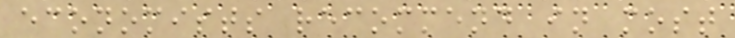economists recommend in most
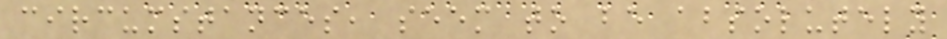circumstances, seem to be absolutely
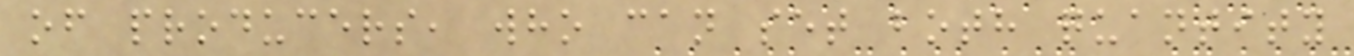of producers, who can set both quantity
